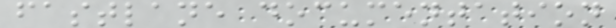fastlane documentation
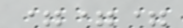===
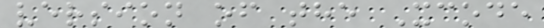version of the Xcode
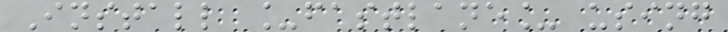Install _fastlane_ using
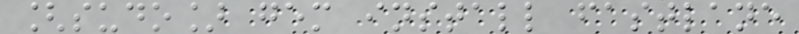[sudo] gem install fastlane
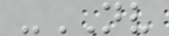-NV
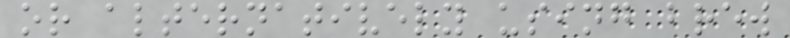or alternatively using brew
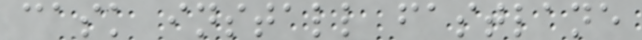cask install fastlane
